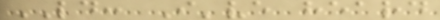LD: I've heard
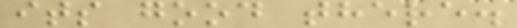its good there.
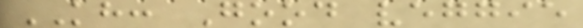KH: Good veggie
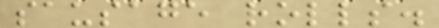sausage rolls.
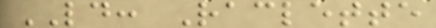LD: Raclette
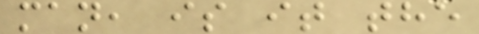man, is it the
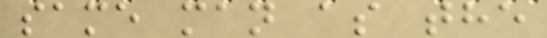same man as the
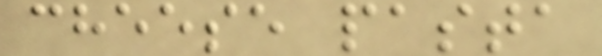cheese pasta
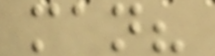man?
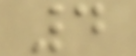4
